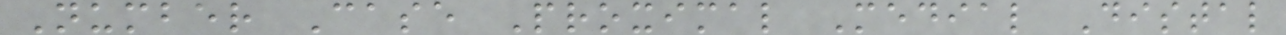Number Case Proximal Medial Distal
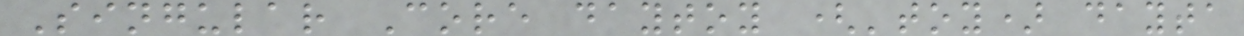Singular Core daytoy ('toy) dayta
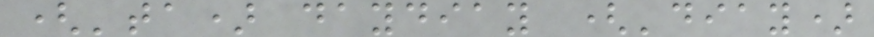('ta) daydiay ('diay)
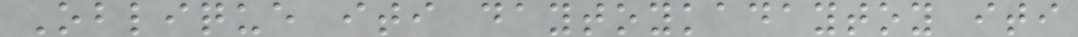Oblique iti daytoykadaytoy iti
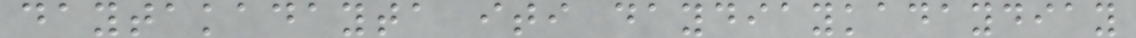daytakadayta iti daydiaykadaydiay
